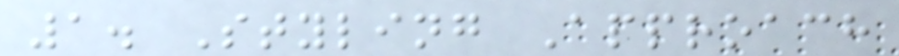1. Styling Approach
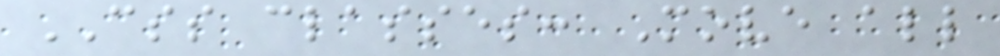CSS classes: Move all
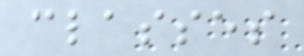classes
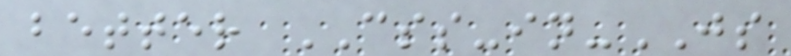better CSS-in-JS
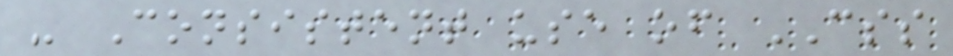- Consistent use of CSS
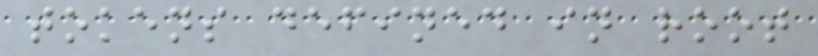tokens defined in root
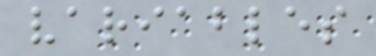variables
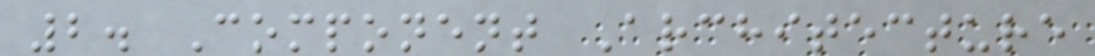2. Component Architecture
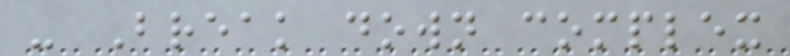- Break down complex
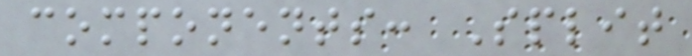components: Split
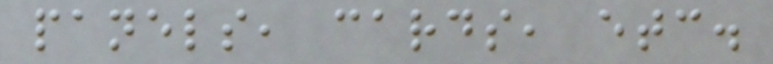panels, cards, etc.
